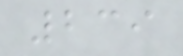239
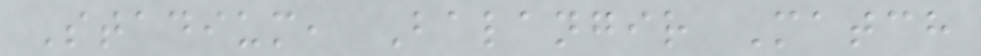Stadium, Balangir Match
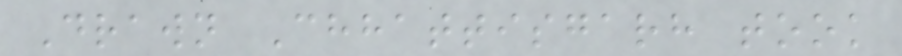Drawn Chhattisgarh took
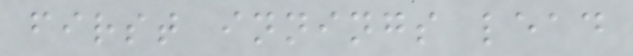first innings lead
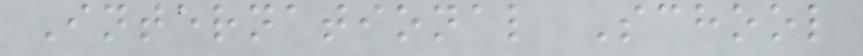International School
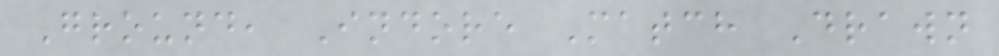Ground, Indore Match Drawn
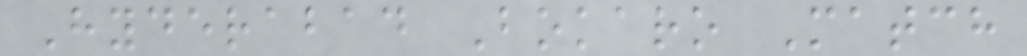Hyderabad Bokaro Match
